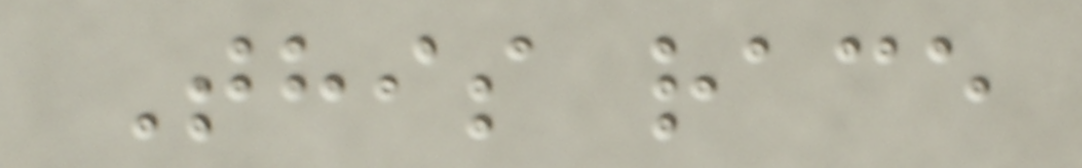This race
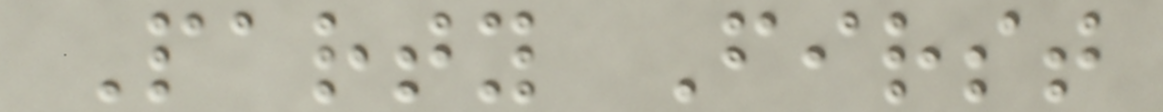Party First
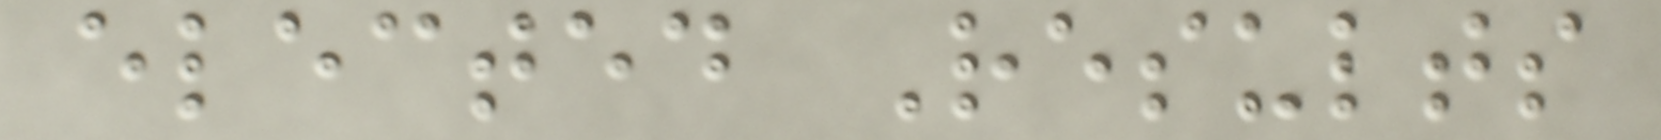elected Results
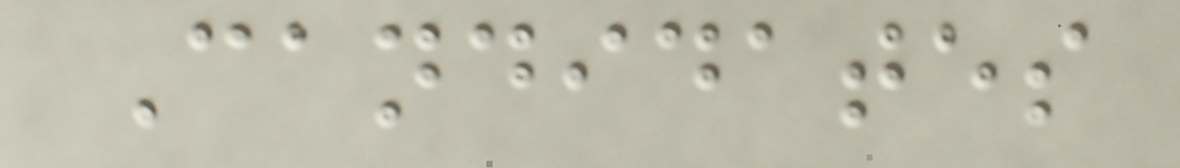Candidates
